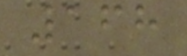168
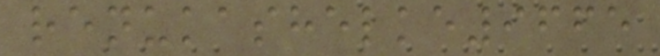renukashelke9665
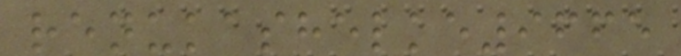renukashelke9665
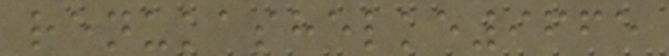renukashelke9665
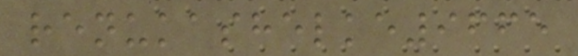renukashelke9665
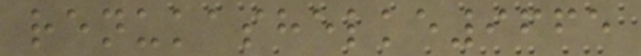renukashelke9665
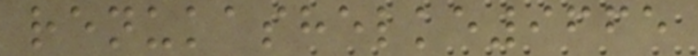renukashelke9665
